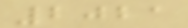2021
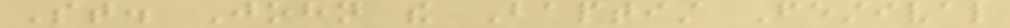St. John the Baptist Festival
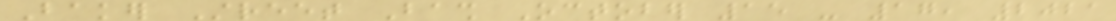Baker Street Bash October 15 - 17, 2021
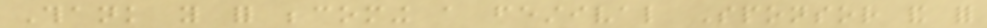Thank you for becoming a festival Sponsor and for
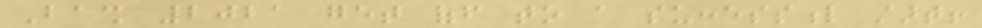Bash 2021 get off to a successful start!
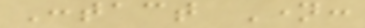Contact Name:
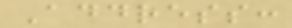Address:
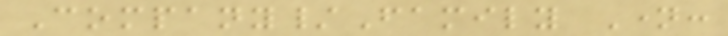Company/Family Name:
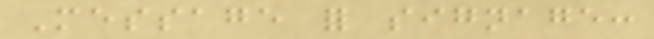Message for signage:
